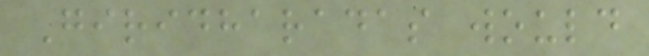Giridharadas would
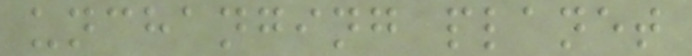unchanging planet
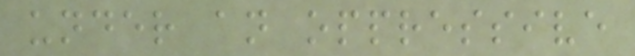under an oppressive
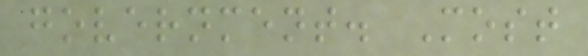government. Most
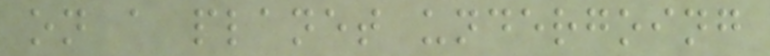on a planet undergoing
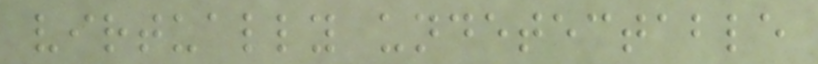virtually undetectable
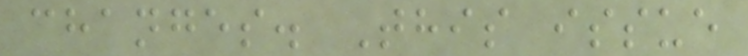changes. This issue
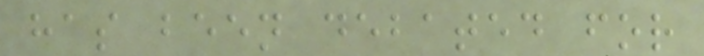has been debated for
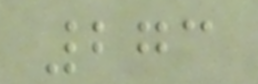273
